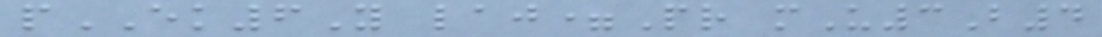pEK6Y laj=Pr mU3B4
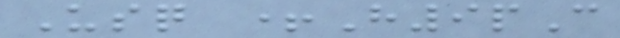Usq +H9pC
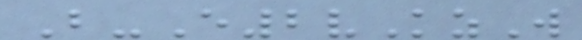B-E2vKzW
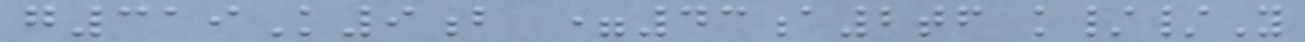g319K9b =43a2tf k//Y
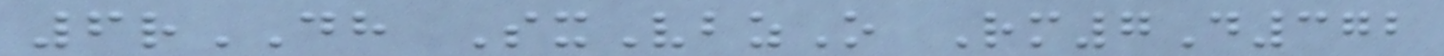6rDH SxVbzO Rm7D372
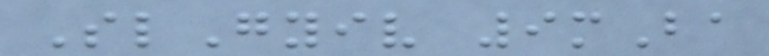SlGyiv 9mBa
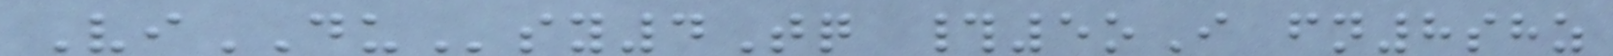ViDUsy4Tq #5oI fn8shz
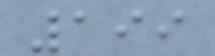199
